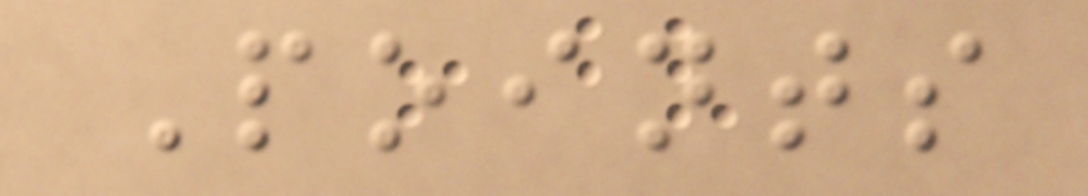Points
